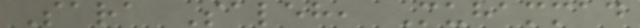Sara Saleh, Muhammad
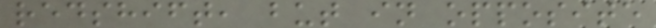redshift, but in opposite
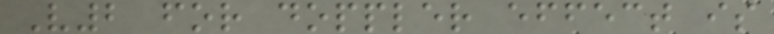V2 for doppler effect is
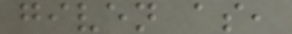given as,
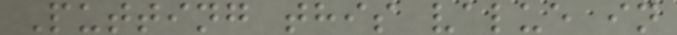Putting this value in
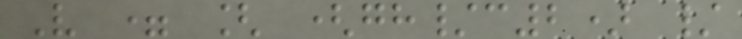V = [ (gh/c2) /
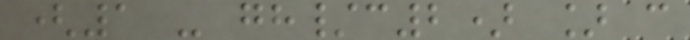(1 - gh/c2) ] c
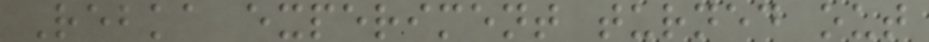Rebka experiment turned out
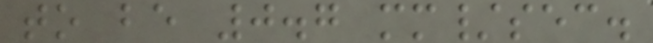to be 0.7 mm/sec.
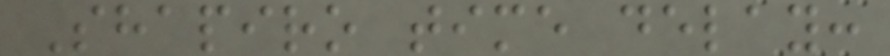Shapiro time delay:
